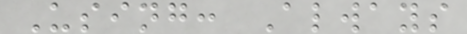Using: Always
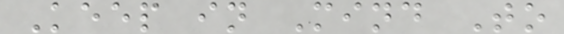Keep in Mind To
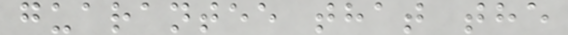guarantee that the
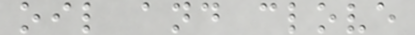oil and clove
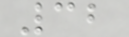32
